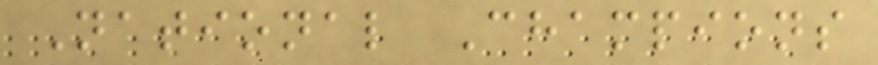National Champions
